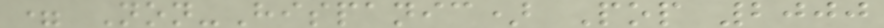= Non-Hispanic) Pop 2000
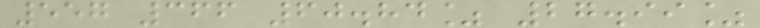557 366 60.84% 27.99%
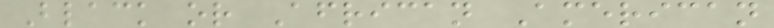Black or African American
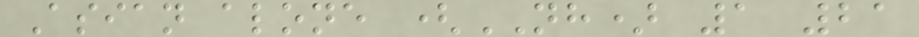Asian alone (NH) 1 21
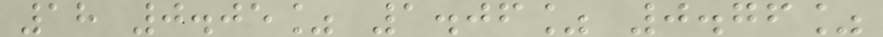18 0.05% 1.06% 0.76%
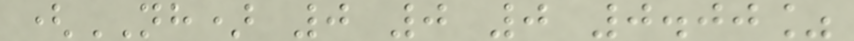(NH) 0 0 0 0.00%
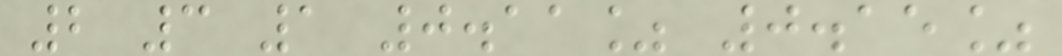2 3 1 0.11% 0.15%
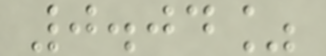0.04%
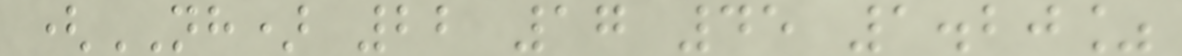(NH) 22 17 45 1.20%
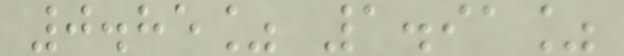0.85% 1.91%
